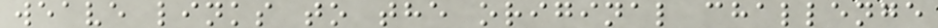weave links to the original challenge
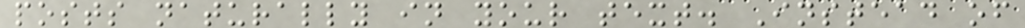posts naturally in your text. Instead of
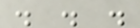. . .
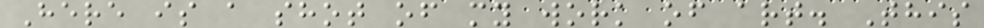Here is a shot of my work of art. This
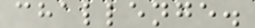challenge.
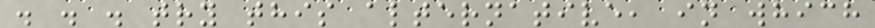. . . try this alternative, in which
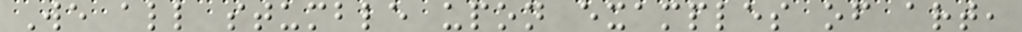We all stumble upon examples of art,
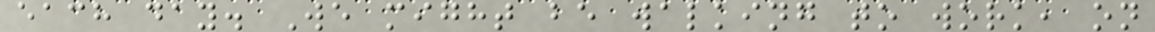each day. We might be walking to work, on
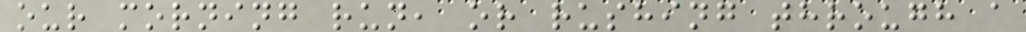our morning run, or rushing through a
